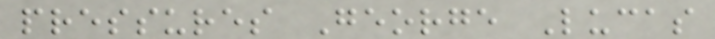pressures George Lucas
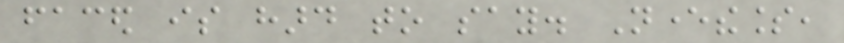faced is hard to say. Nevertheless,
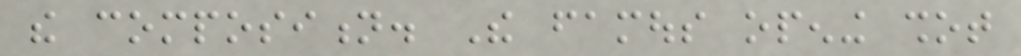the composition. The famous opening shot
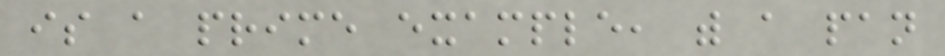is a prime example, with a pan
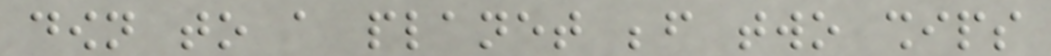down to a planet before two ships
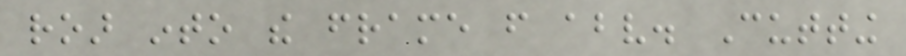roar into the frame from above. Cutting
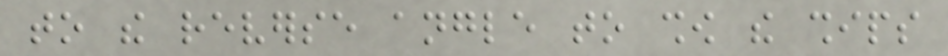to the reverse angle to show the ships
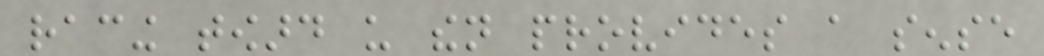racing toward us then provides a sense
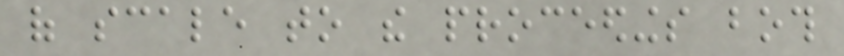of scale to the proceedings both
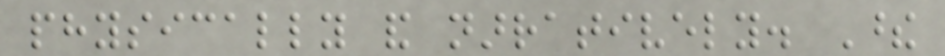physically and narratively. These
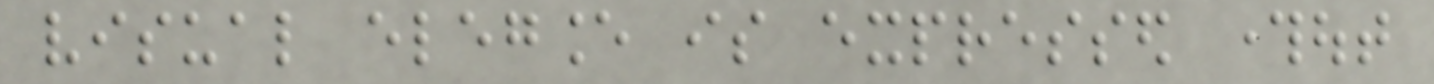visual elegance is expressed throughout
